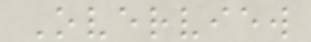Overview
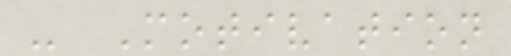- Motivation
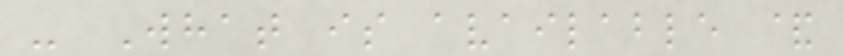- What is available &
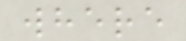where
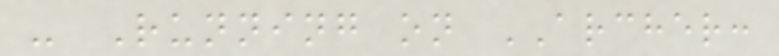- Running on ARCHER:
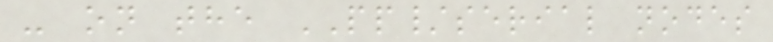- on the PP/serial nodes
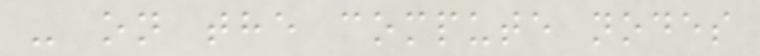- on the compute nodes
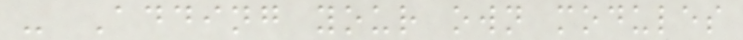- Adding your own modules
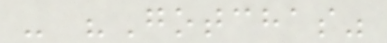- "Gotchas"
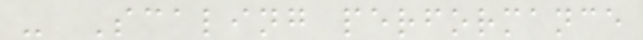- Scaling performance
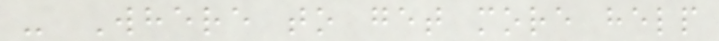- Where to get more help
